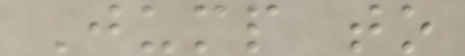Jump to
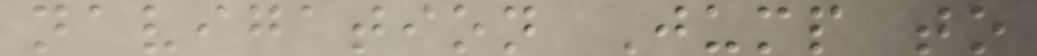navigation Jump to
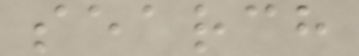search
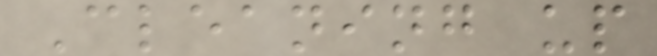Cleaning up
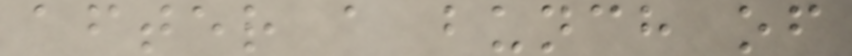after a bunch of
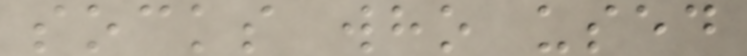socks who used
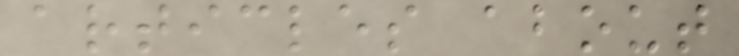articles about
